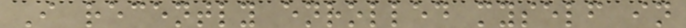I recently enrolled myself in
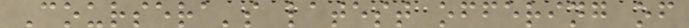Coursera's latest offering of
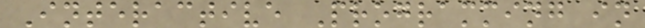Interactive Programming in
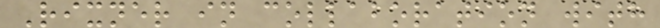Rixner in collaboration with
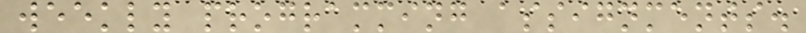weekly programming assignments.
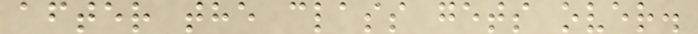after the class gets over.
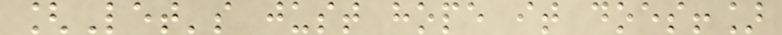[Let's just hope it does!]
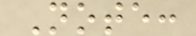Note:
